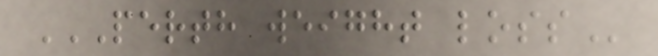PERTH WEIGHT LOSS
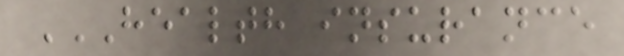HEALTH INSURANCE
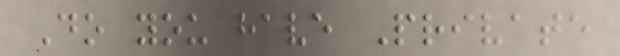Do you have Private
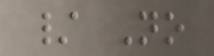/ No
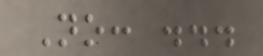No: ...
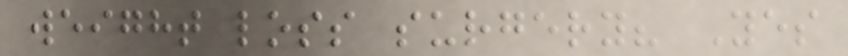weight loss surgery? Yes
